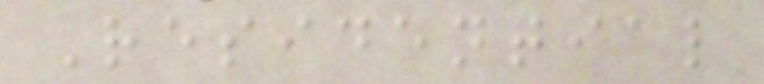Residential
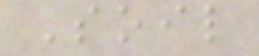Soil
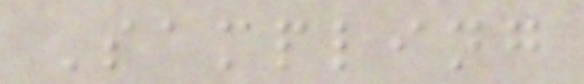Sampling
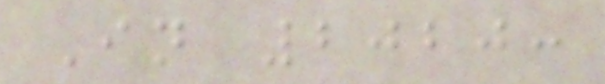In 2020:
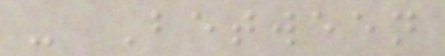- Between
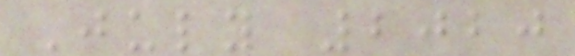July 2020
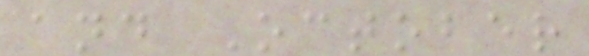and October
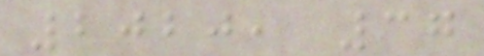2020, 37
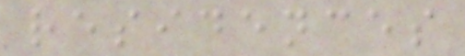residences
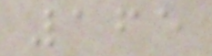165
